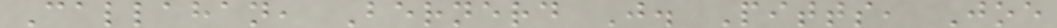Callahan, Bernerd J. Pitts, Joe
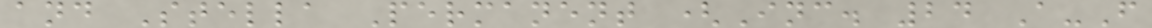and Stella Permanent (Inc. 24 A-F
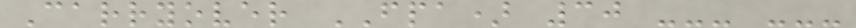Carryover FPA) 30 --- ---
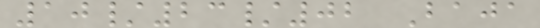10/23/02 Baja
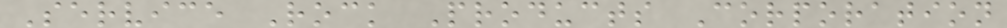Service Rock Products Corporation
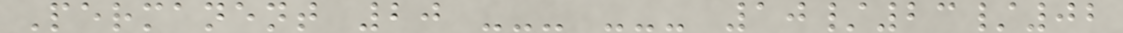Permanent 20 --- --- 10/23/02
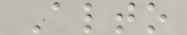Alto
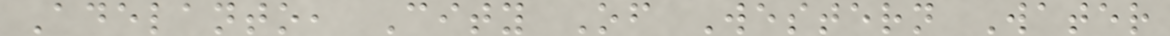Adelanto, City Of Western Water
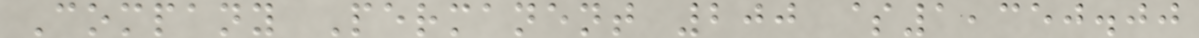Company Permanent 200 $1,350.00
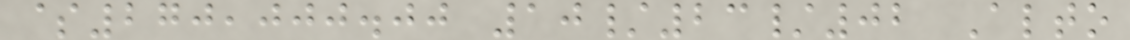$270,000.00 10/23/02 Alto
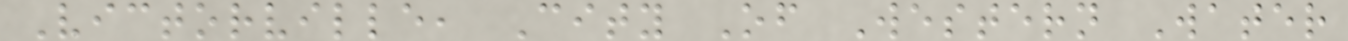Victorville, City Of Western Water
